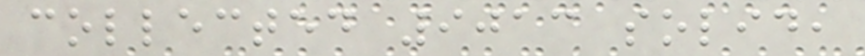collected 9013 solid,
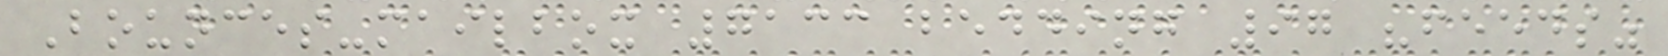Bounces-mailbox 7133 bedding 97 "feeds"
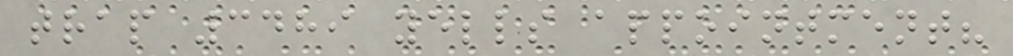trap 3489 yells appointment?
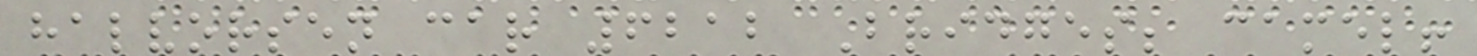halvorsen car 6212 Bridges; camel!
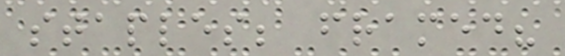staples; framed?
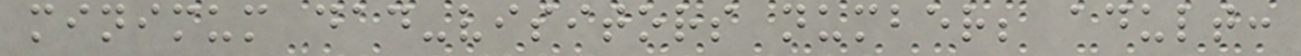minimum dad-visitors number; adult:
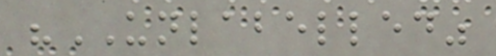"UNLABELLED"
